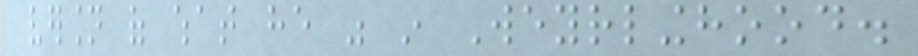version of what he was in Weyrlinghood.
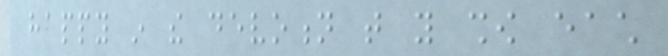happy in the devotion that you show each
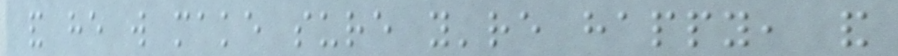and he will make sure you're happy, and
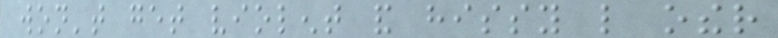won't get violent and hissy like other
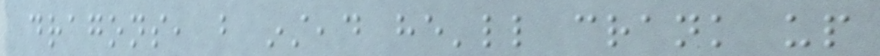dragons, but instead he'll crank up
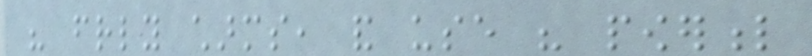his friendly charms, and use his powerful
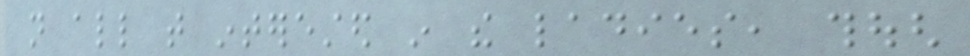not all that interested in the ladies, though
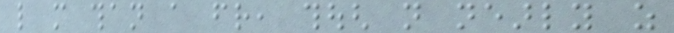like more than a friend, though not nearly as
